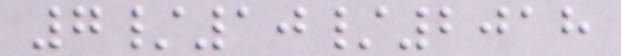7/10/2018
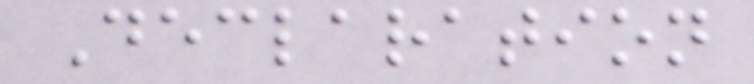Declaration
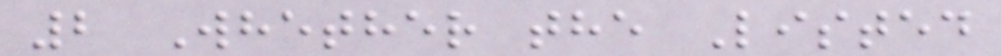2 Whether the Listed
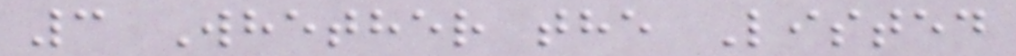3 Whether the Listed
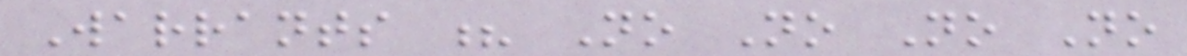Warrants ? No No No No
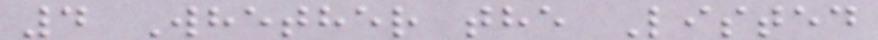4 Whether the Listed
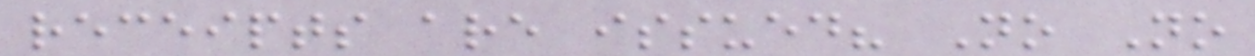receipts are issued? No No
